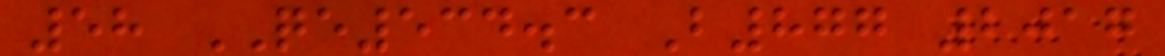58 QE534.3 B877 2017
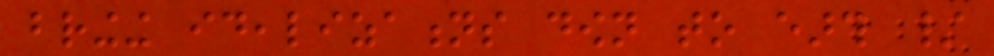bringing idealizations down to earth /
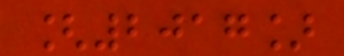[2017]
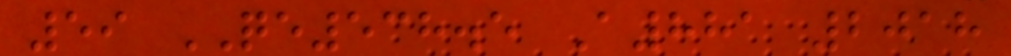59 QE538.5 A881 2018
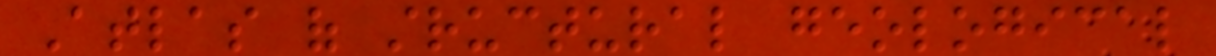Atlas of structural geological
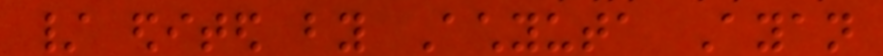/ edited by Achyuta Ayan
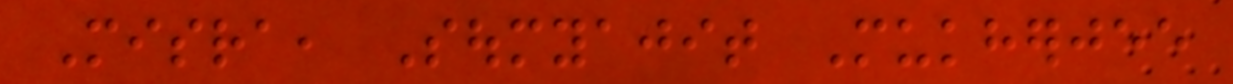Misra, Soumyajit Mukherjee
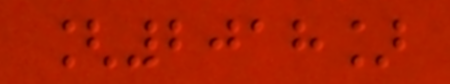[2018]
